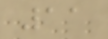11
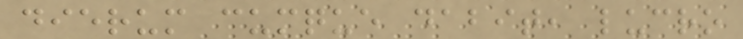dierum cumque dabit, lucro
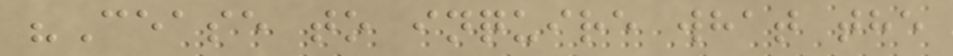"Cease to inquire what the
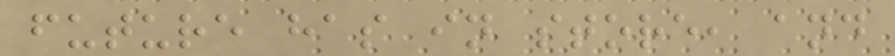future has in store, and
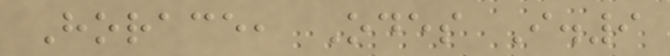Horace, Odes I.9
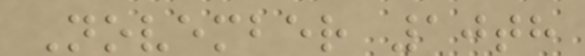November 10th
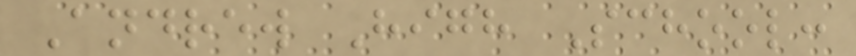Andrew High School:
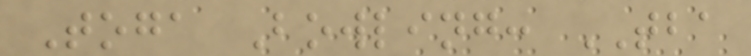Toga Bowling: TBA
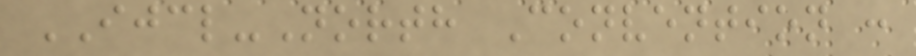IJCL-North Convention :
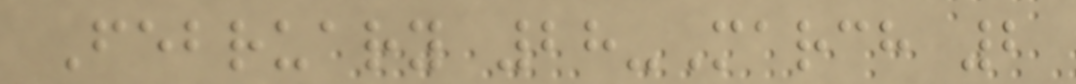February 28-March 2
